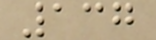137
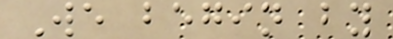We begin by
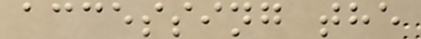accessing the
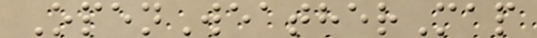OpenWeatherMap
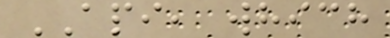API, which
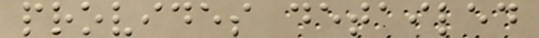provides detailed
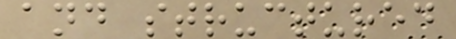and structured
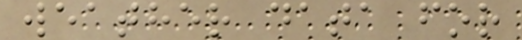weather data for
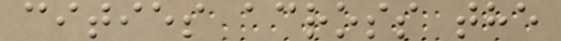cities across the
